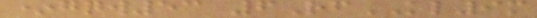*gqw53 6RfKL9m
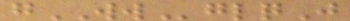gWWglqJ
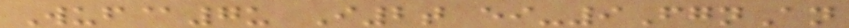Wuf@7u I2t ei-9FgnAn
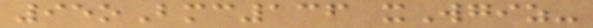95oBmc136 xWgiz-
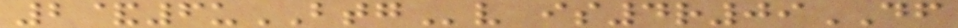2&6uBTGv is4r09DF
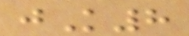jK8
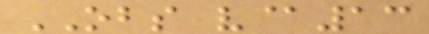OBS v@13
